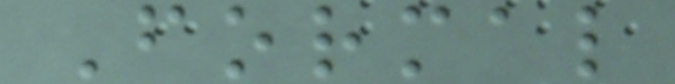Formal
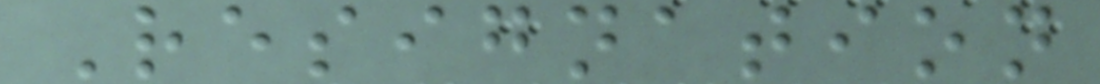Resignation
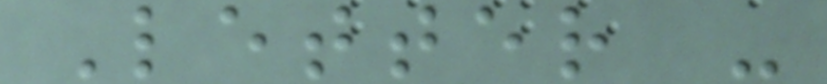Letter -
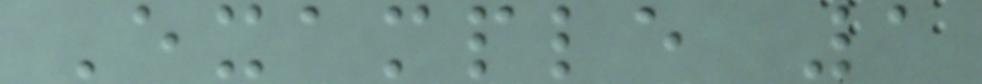Example 1
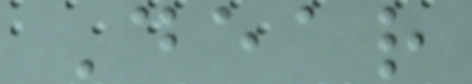Dear
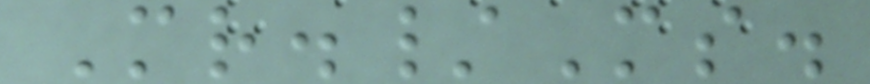Mr./Ms.
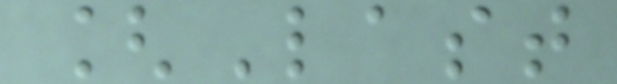[Last
